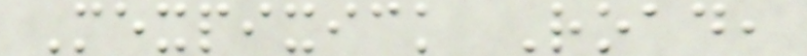Mexpixick Road,
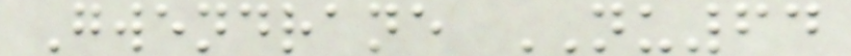Gwendrane NU64
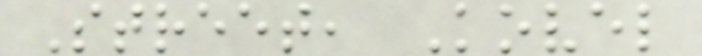Street, Kovel
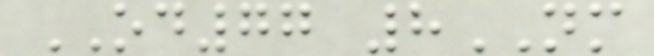OD77 8NM
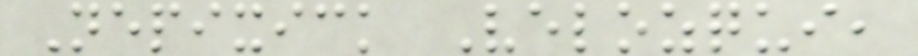Nepixick Velozqui,
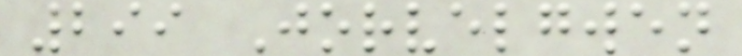299 Jorvelgwen
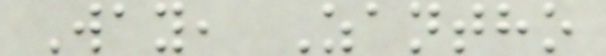Way, Zantho
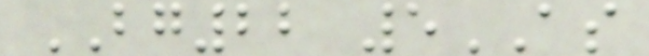BG22 5AS
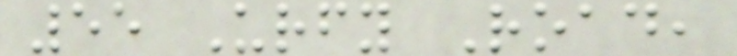55 Urfy Road,
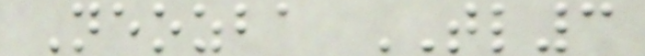Neozba TL3
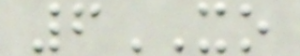6XO
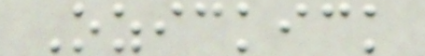Ozickick
